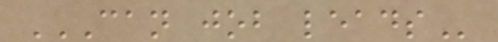CAN JOB LEADS
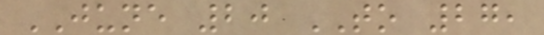JUNE 20 TO 27,
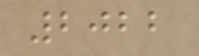2022
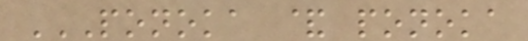PONOKA & PONOKA
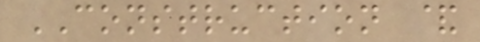CONSTRUCTION &
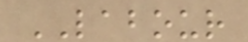LABOUR
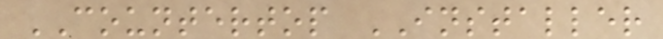COUNTERTOP INSTALLER
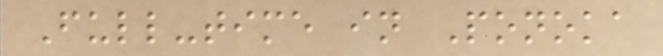Full-time in Ponoka
